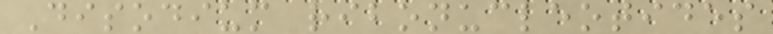Disodium ribonucleotides
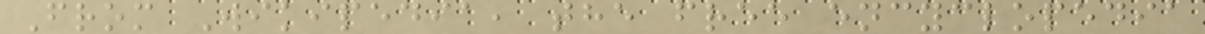From Wikipedia, the free encyclopedia
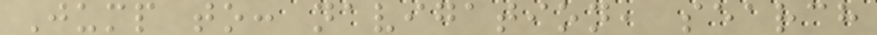Jump to: navigation, search
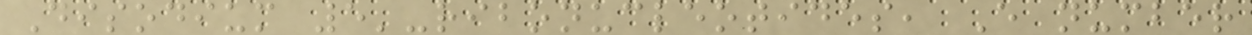Disodium 5'-ribonucleotides, E number
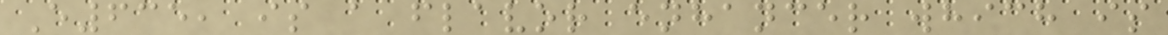E635, is a flavor enhancer which is
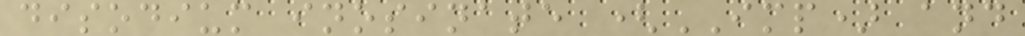disodium inosinate (IMP) and
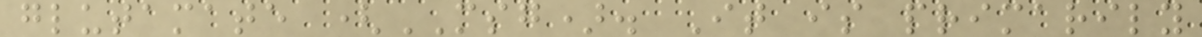glutamate (MSG). It is primarily
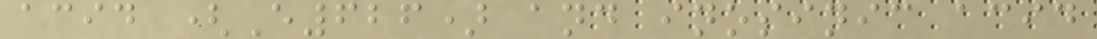acid (E626) and inosinic acid
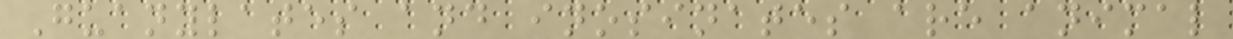Guanylates and inosinates are animal
